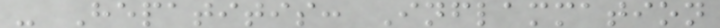- Hepatitis: Inflammation
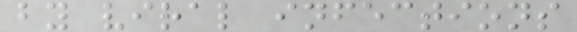by viral infections
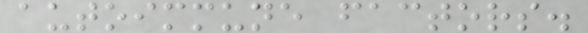autoimmune factors.
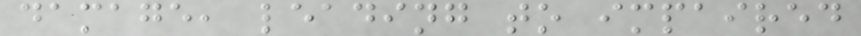damage, leading to impaired
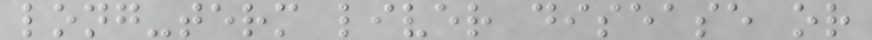long-term liver disease or
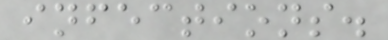infections.
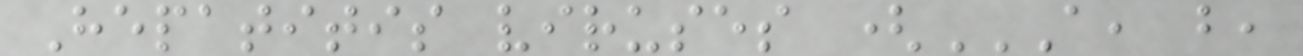Hepatitis viruses (A, B,
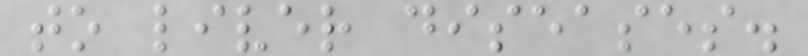to liver diseases.
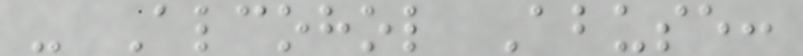- Alcohol Abuse:
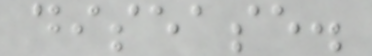disease.
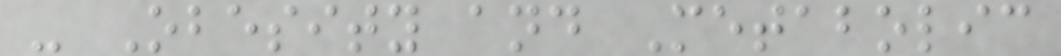- Obesity and Metabolic
